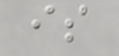is
